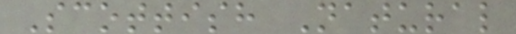Scottish Natural
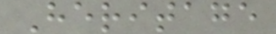Heritage
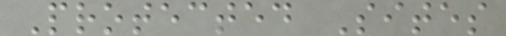Protected Sites
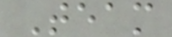Team
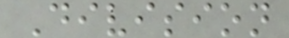Division
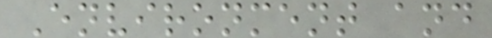Environment and
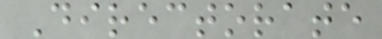Directorate
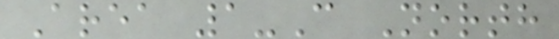Area 1-C North
